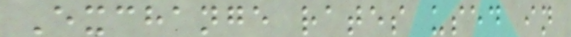Exchange rates used in
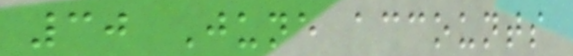30 June accounts
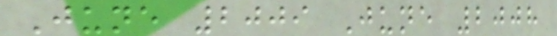June 2009 June 2008
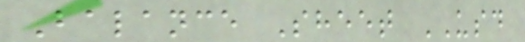Balance Sheet USD
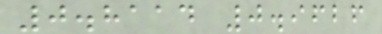0.8114 0.9626
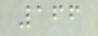166
